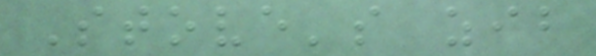Stove's zib
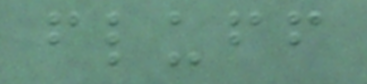fluff
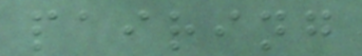pairing
